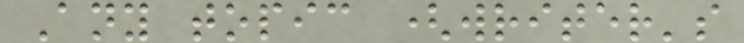Any topic (writer's
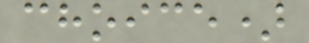choice)
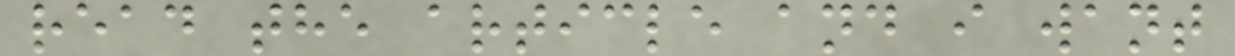read the article and i want
